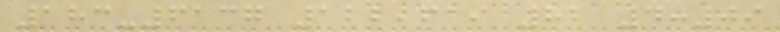183-6137 122,619 82 4:09
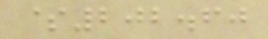$202.60
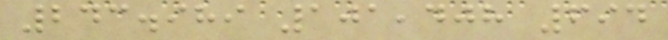243.989 101,408 694
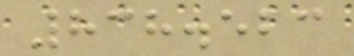838.523
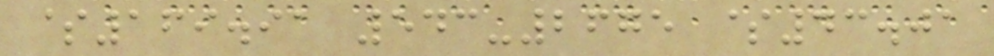$169.91 543-2675 $43.01
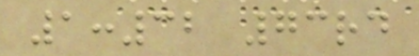1:32 73rd
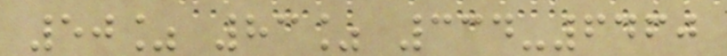50% 83% 334-6460
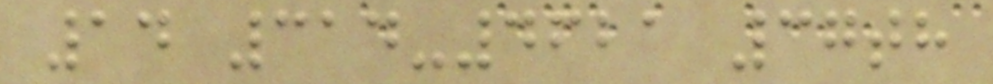14 314-4621 37th
